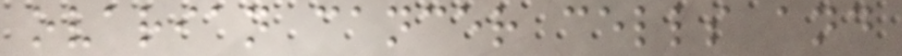ovarian cancer cells and
